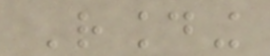Rounding
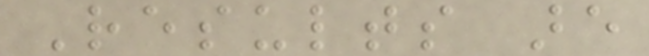Results are
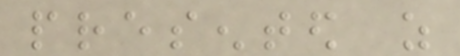presented as
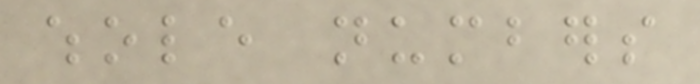whole numbers
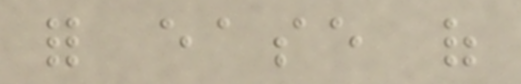for ease of
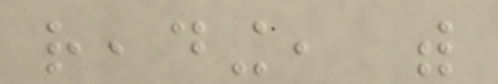reading, with
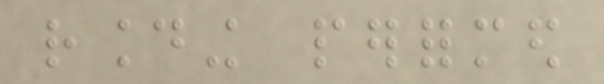rounding performed
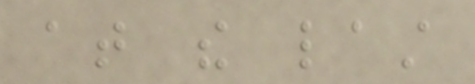at the last
